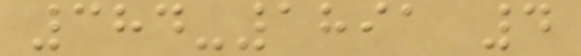384-1891 4
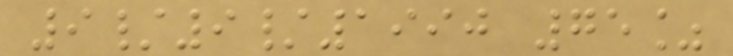9/9/1990 75%
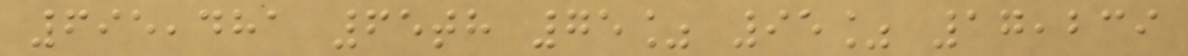695,481 65th 75% 95% 17,239
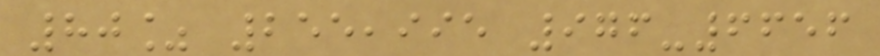80% 255,995 976-6656
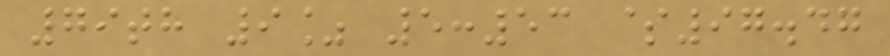79th 9% 5:53 $97.47
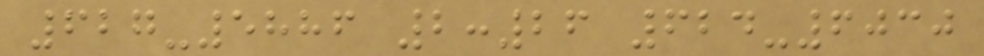627-5886 2:26 624-6030
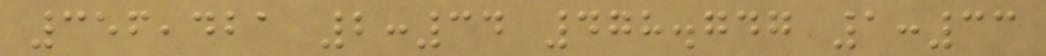356,421 2:34 478.747 1:33
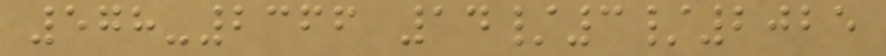578-2366 14/3/2025
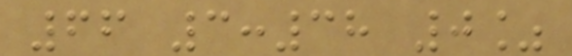66 3:38 0%
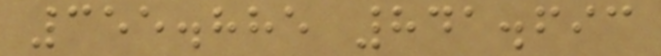355.885 841.693
